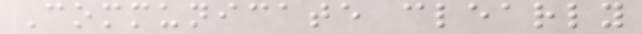Communicate clearly
